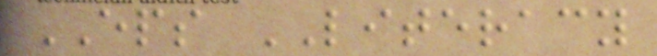EPS LITERACY
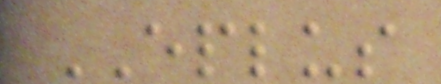EPLUS
